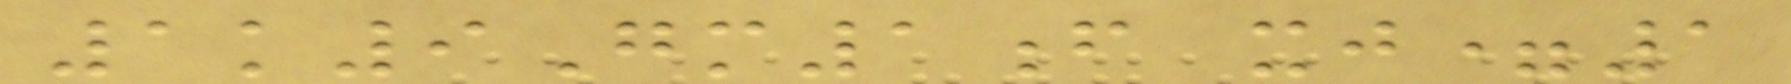1k9Gm1f xj=1
